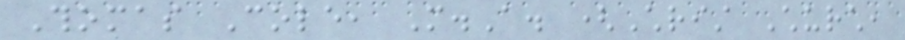Thomas Cole, M.A. (Christ Church,
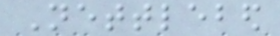Nettlebed
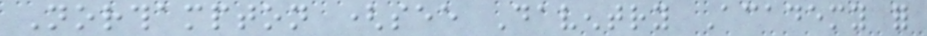Northampton (see Daventry Academy for
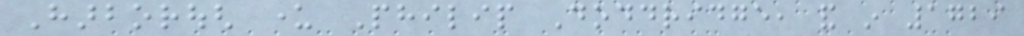Harborough under Philip Doddridge, and in 1729
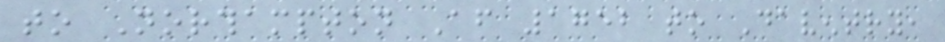to Northampton After 1752 to Daventry,
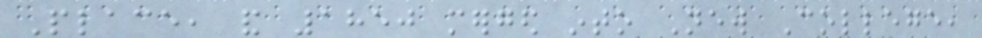Place, and 1850 merged into New College,
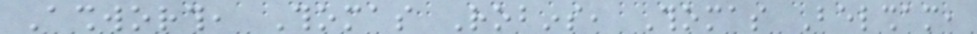Ashworth, Thomas Robins, Thomas Belsham,
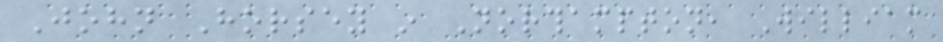John Horsey in Northampton, William
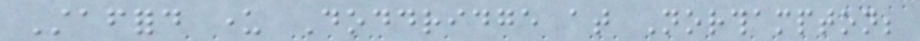Stafford under Doddridge at Northampton;
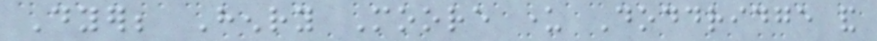Dyer; Henry Moore under Doddridge and
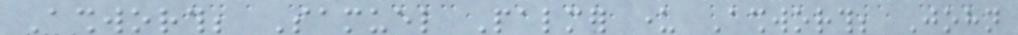Ashworth; Samuel Palmer under Ashworth; John
